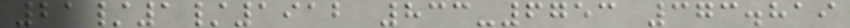21/1/1912 833-6753 373.819
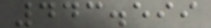443.599
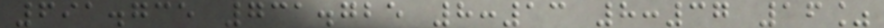691.735 731.725 8:13 8:37 16%
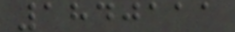1840111
